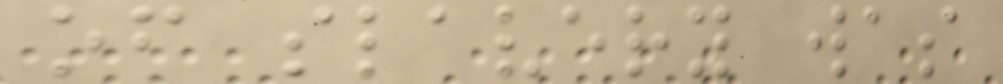of slavery was
